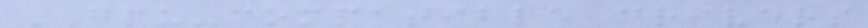GPU-compatible drivers
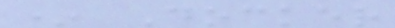* Docker
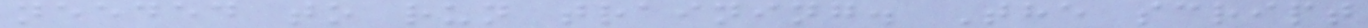needed to run training. The script
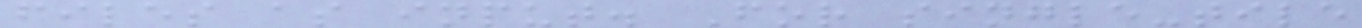files as input. For single-tile
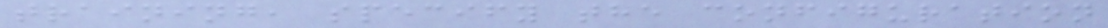training, specify the configuration
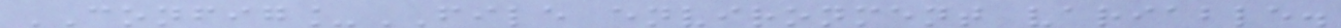CONFIG_FILE environment variable.
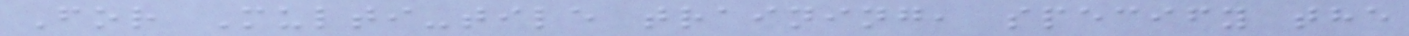For Multi-tile training, specify the
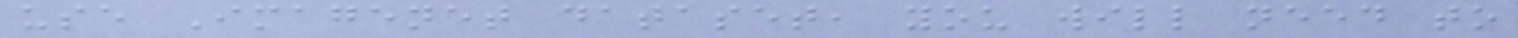use Imagenet dataset, you will need to
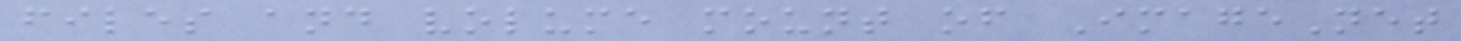files and volume mount of ImageNet
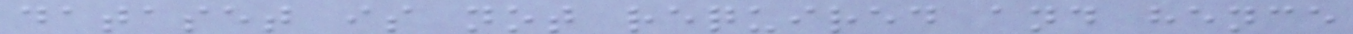dataset is not required and hence
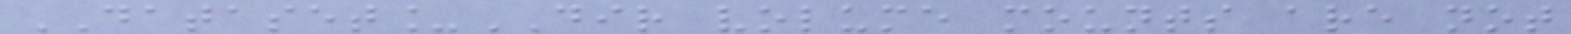DATASET_DIR volume mounts are not
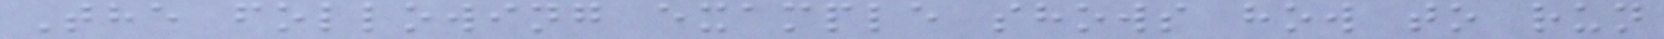The following example shows how to run
